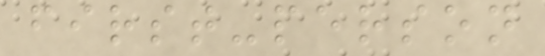first-person
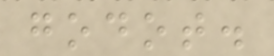godot.
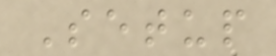Setup
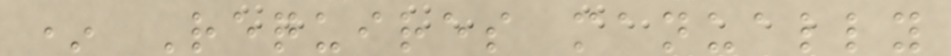* Requires manually
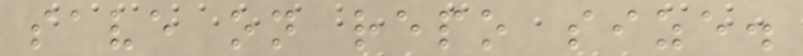save on repo size.
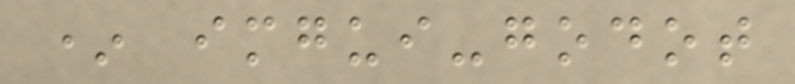* imgui-godot
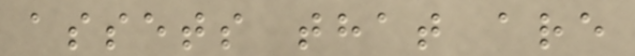assets that are
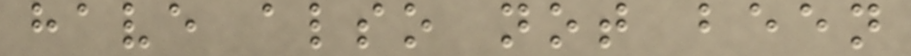have also not been
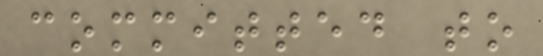committed to
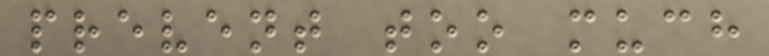prevent too much
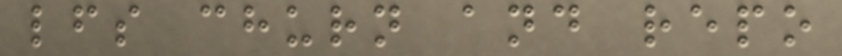lfs churn and repo
